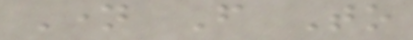Name From To
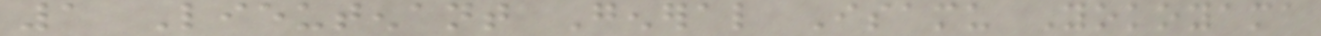1 Lieutenant General Isamu Yokoyama
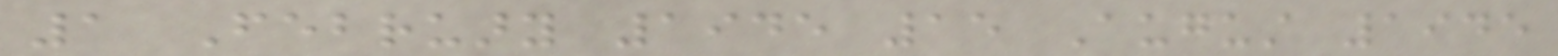1 February 1945 15 August 1945
